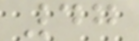47
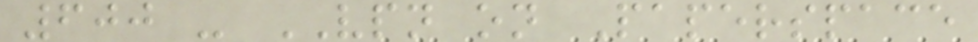600 - VPN on Paperspace
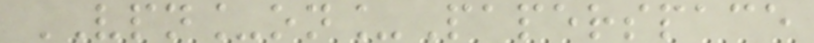VPN_on_Paperspace
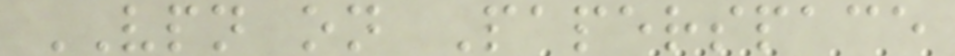VPN on Paperspace
